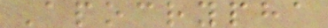Apocrypha
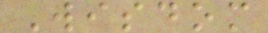Wisdom
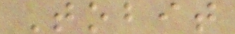Tobit
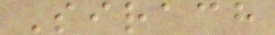Sirach
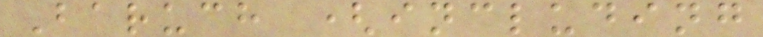Baruch (including
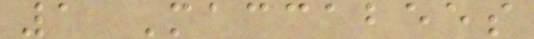1 Maccabees
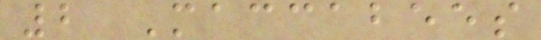2 Maccabees
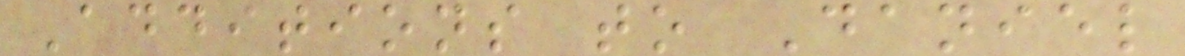Additions to Daniel
